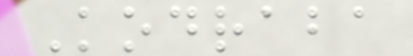Kodraba
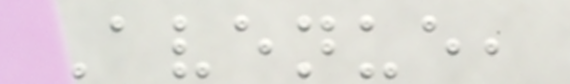Avenue,
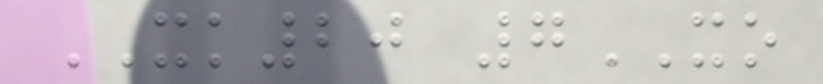XK20 7XO
